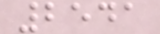2541
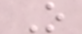O
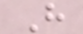H
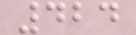424
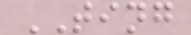TING
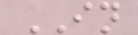IN
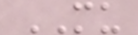MU
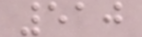510
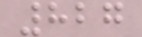827
